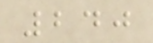240
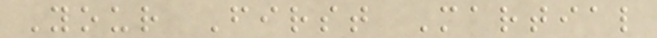Your First Martial
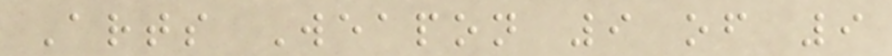Arts Weapon 9 of 9
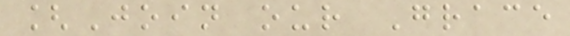[Join our Grace
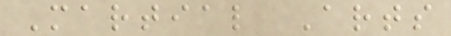Martial Arts
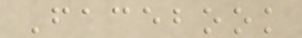Facebook
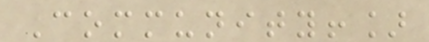Community!]
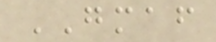GMAF
